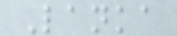Lanka
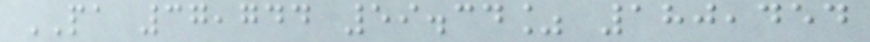PA 37,744 59.34% 180,454
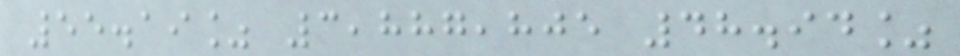55.19% 3,887,805 48.94%
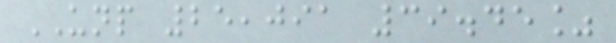UNP 25,091 39.45%
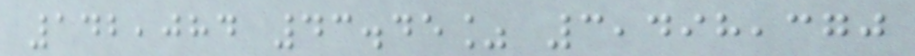142,084 43.45% 3,498,370
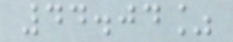44.04%
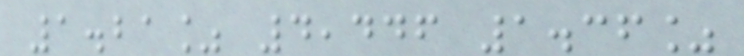1.21% 4,446 1.36%
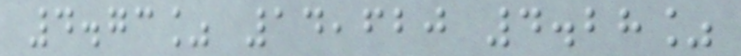4.73% 14,620 4.28%
